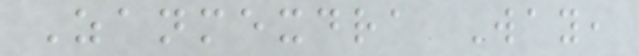Zanmexdra Way,
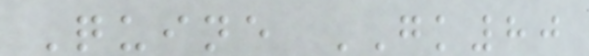Quine GK80
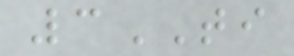3TI
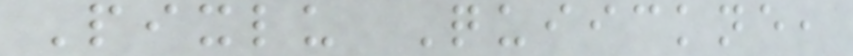Pixlu Quiickne,
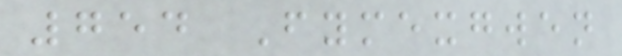754 Fymexgwen
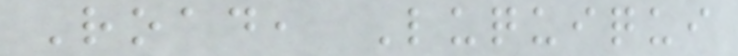Road, Luquiqui
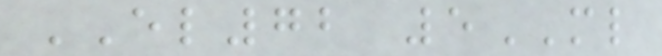EL72 5ML
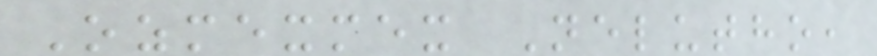Ozmexmex Nelutho,
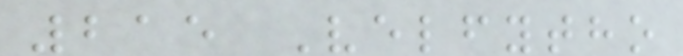215 Velfytho
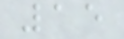15
